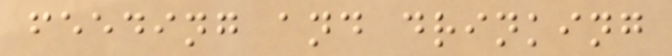feeding and drinking
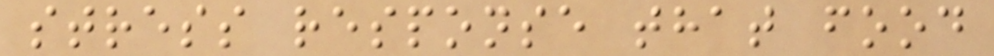stress response that food
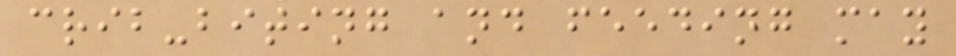crib-biting and feeding may
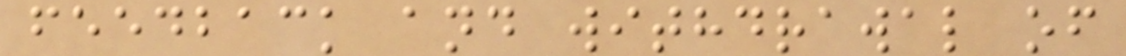feedback and withdrawal of
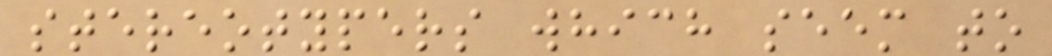stereotypers which seem to
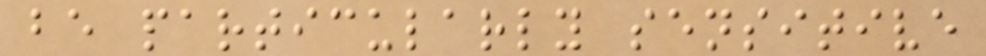be particularly sensitive
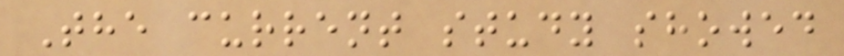The current study showed
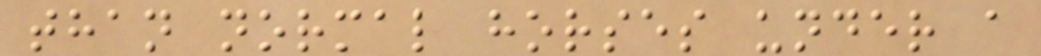than normal horses under a
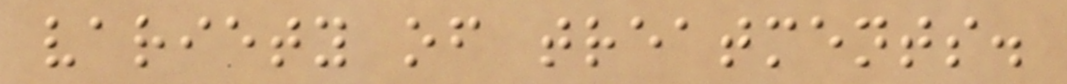variety of treatments.
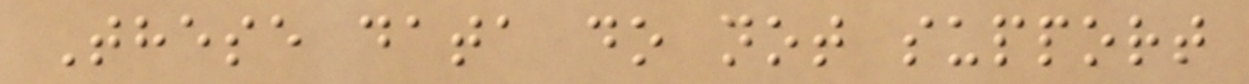These data do not support
